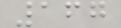167
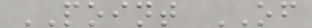POINT OF
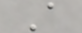A
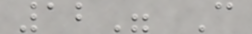12" C
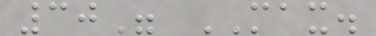30" MAX.
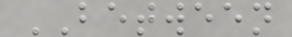BETWEEN
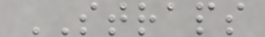STRAPS
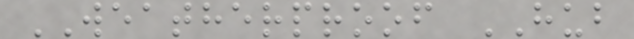WEATHERPROOF HUB
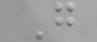G
